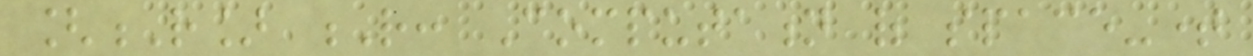[R] R: Computation of space-time
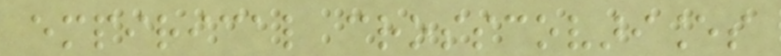empirical crosscovariances
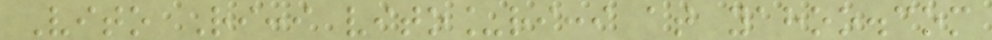Vito Ricci vito_ricci at yahoo.com
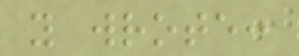you wrote:
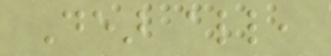Dear all,
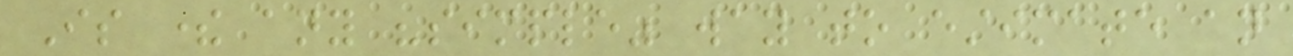Is there any "simple" way to estimate an
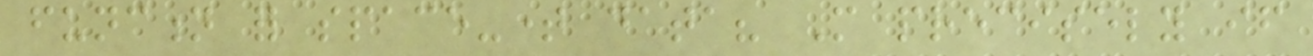function for space-time data? More precisely if
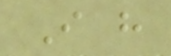I have
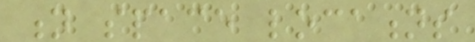n space locations
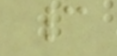cannot
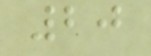20
